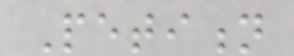Petition
